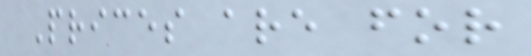Prices are for
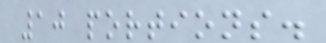10 portions.
